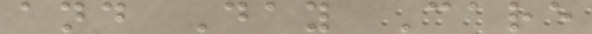and Day Care
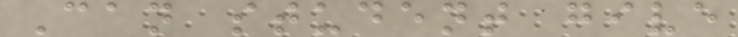Can student give
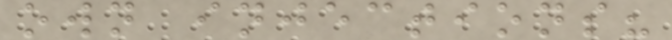own injections?
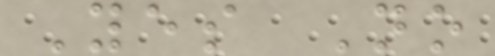Yes No
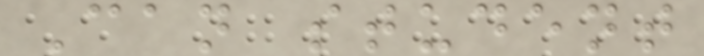Can student
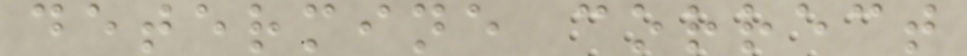determine correct
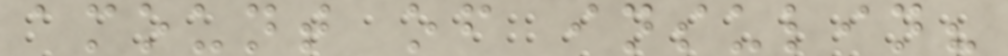amount of insulin?
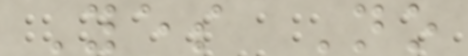Yes No
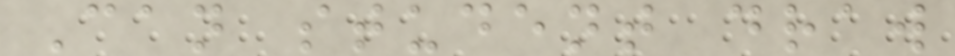Can student draw
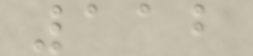112
